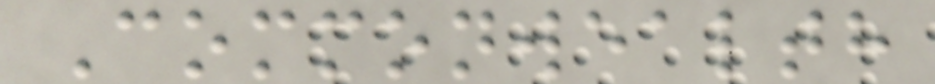Commonwealth
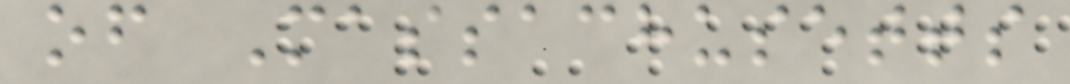of Massachusetts
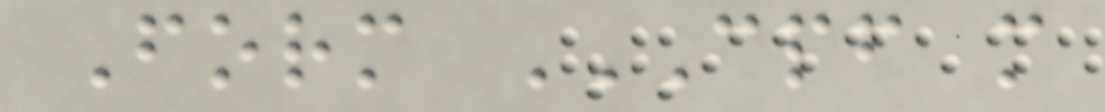Form CPF M
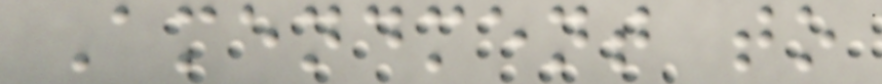Amendment to
